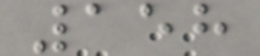158
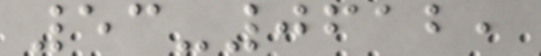53-0612,
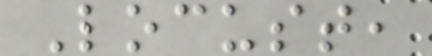Locust,
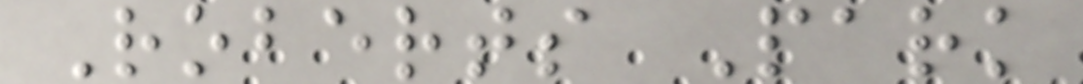Roberts Park
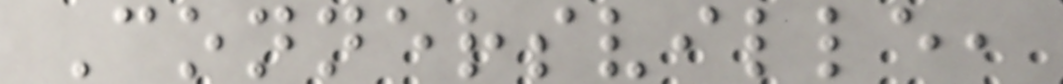Connersville,
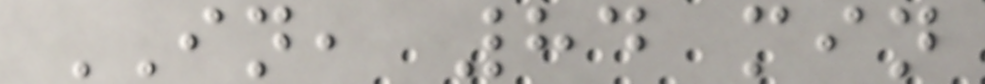IN, 84 min
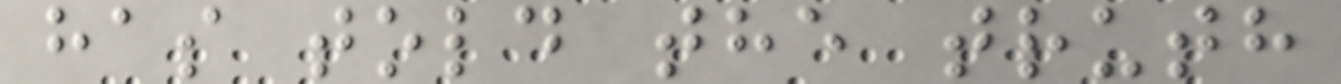has told the truth
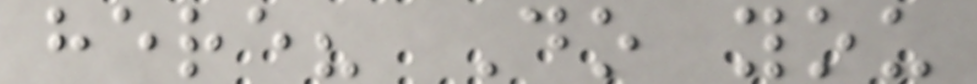here? Do you
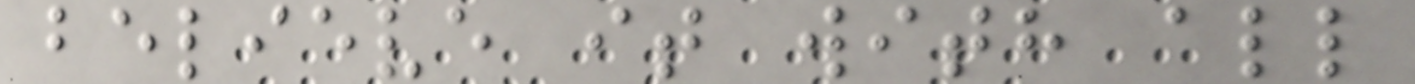believe it with all
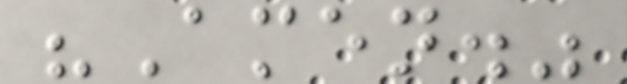"Amen."
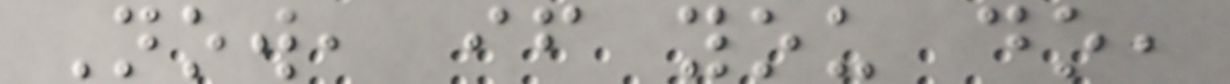Now, if you do,
